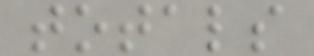totals
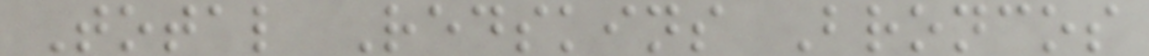Total Redskins Broncos
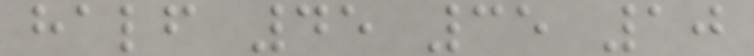half 45 35 10
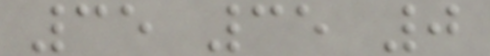35 35 0
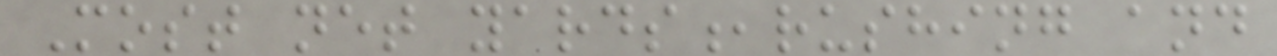Most net yards,rushing and
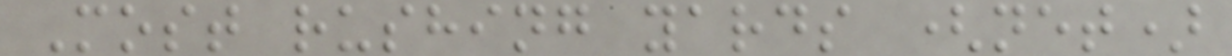Most rushing yards (net)
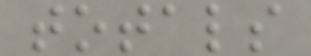totals
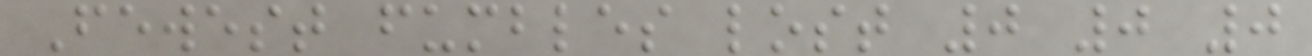Fewest fumbles lost 0 0 0
